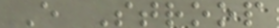E Stroop
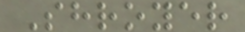Shroyer
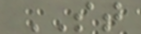ST
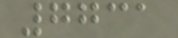7731
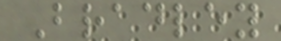Bradley
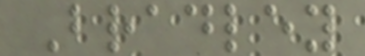Bradley
